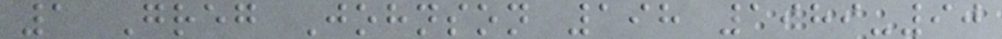1 Greg Johnson 198 1989-90
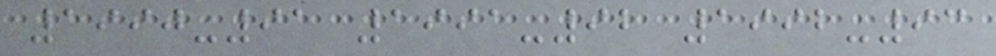1990-91 1991-92 1992-93
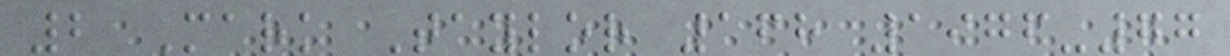2 Mark Taylor 168 1976-77
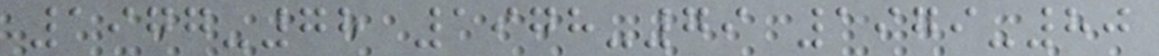1977-78 1978-79 1979-80
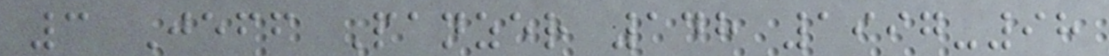3 Jeff Panzer 148 1997-98
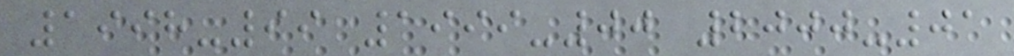1998-99 1999-00 2000-01
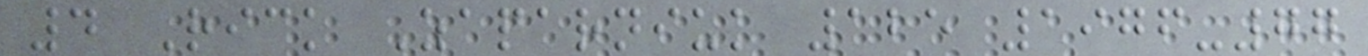4 Rick Zaparniuk 125 1976-77
